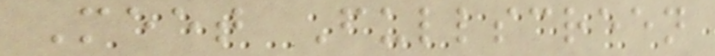Meet Fullscreen
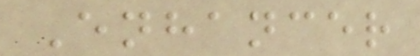Enhancer
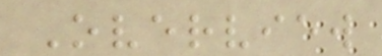Overview
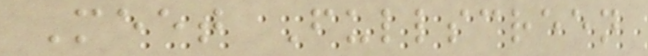Meet Fullscreen
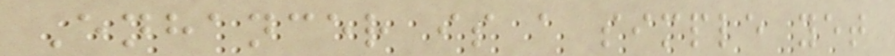Enhancer is a simple yet
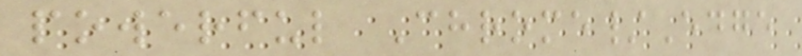powerful Chrome/Edge
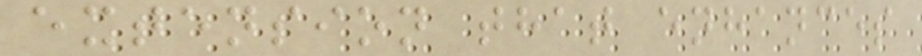extension that enhances
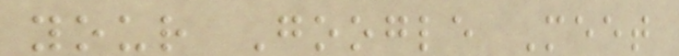your Google Meet
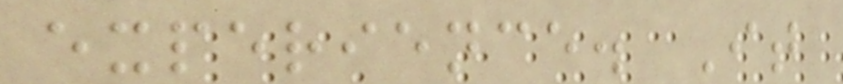experience. It
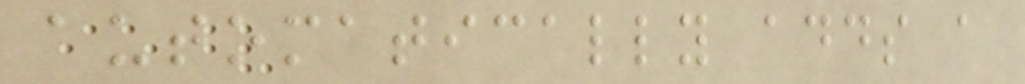automatically adds a
